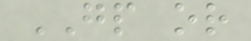GP or
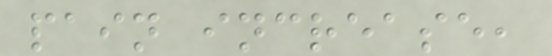pain increase,
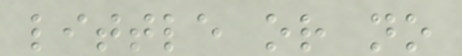little or no
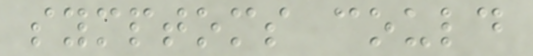symptoms could
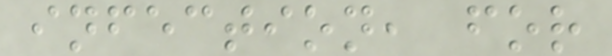infection, for
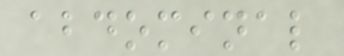abdominal
